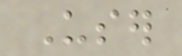User
